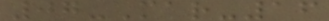07-Mar-16
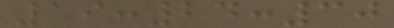19:24:30
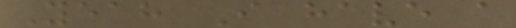Yeah I have a
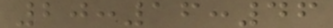20:16:46
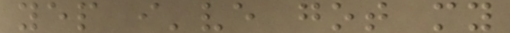yep i've got my
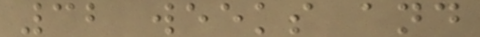32 weeks and
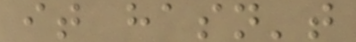it hasn't
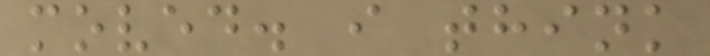moved. i think
